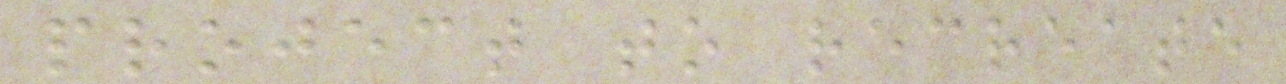project to recreate
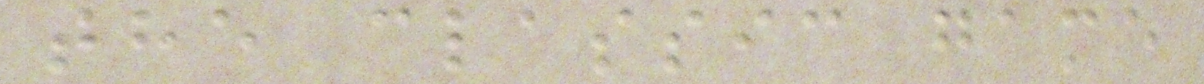the classic game
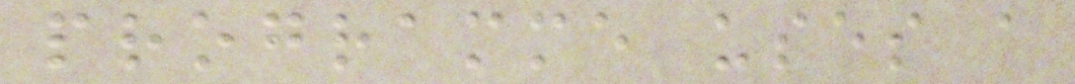programme uses a
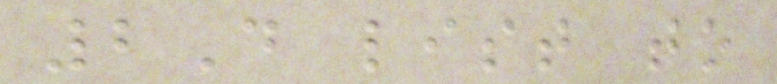2D list to
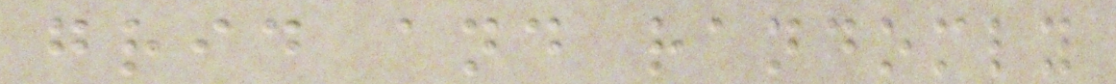grid and randomly
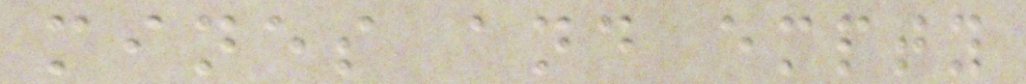mines and empty
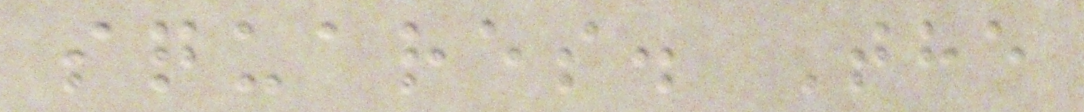squares. The
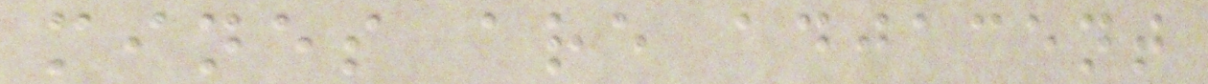mines are adjacent
